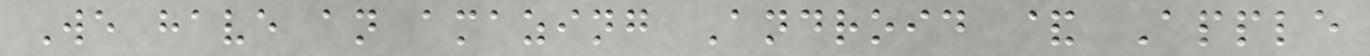We have an amazing Android & Apple
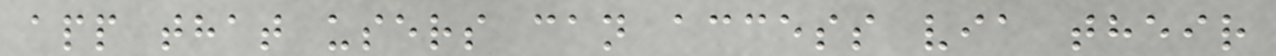app that users can access via their
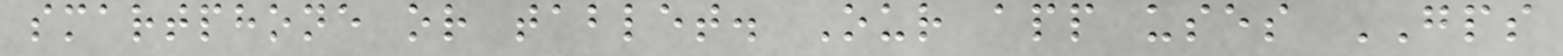smartphone or tablet. Our app uses GPS
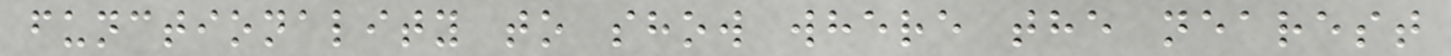functionality to show where the nearest
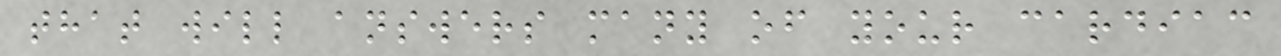that will answers many of your cardiac
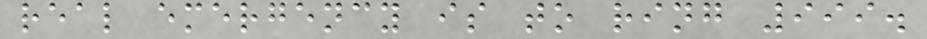real emergency is to ring 999.
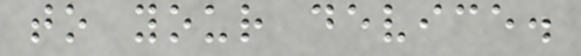to your device.
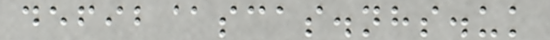defib@scas.nhs.uk
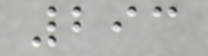293
